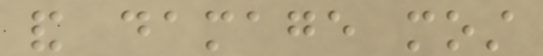and damage most
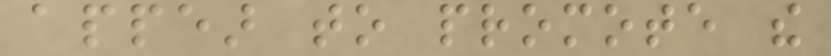appear to promote the
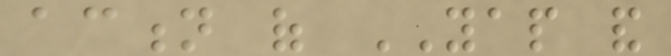action of YAP and
